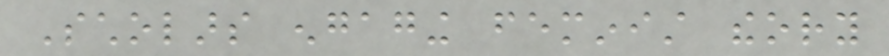Scholars engaging feminist theory
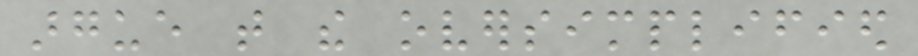argue that the oversimplified
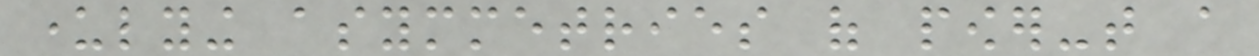underlying asymmetries of power-that a
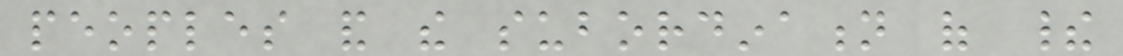peoples and the subordination of their
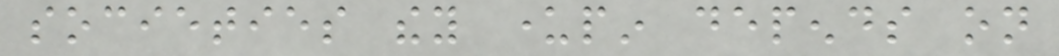societies they underpin depends on
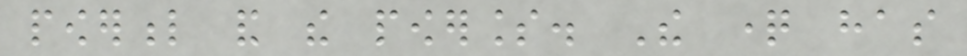powerful and the powerless. The question has
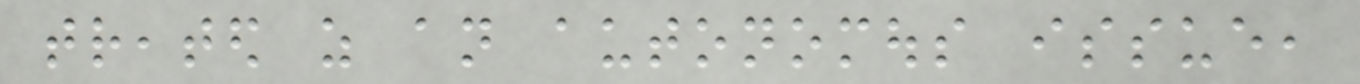treated as an autonomous issue,
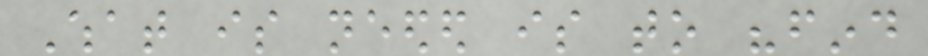What is needed is to "find
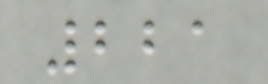221
